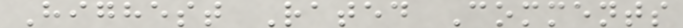Highest Rated Comments
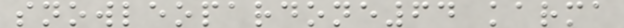snowleopardone64 karma
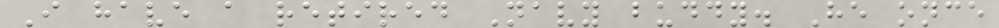I have a retired Navy buddy. He once
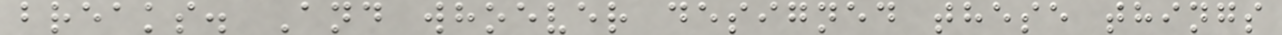breaks. And whoever designed these things
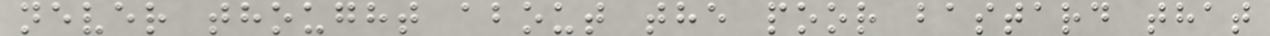never thought about the poor bastard that
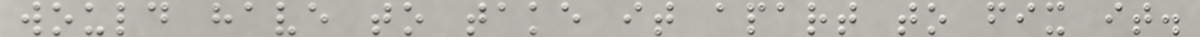would have to take it apart to fix it.
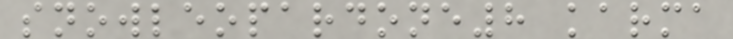snowleopardone8 karma
